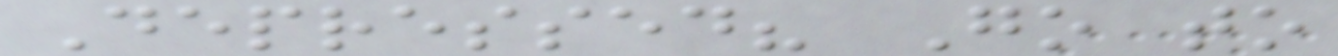Depressed? Go to
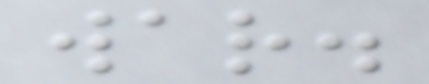war.
